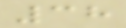38
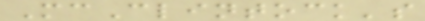McClintock's
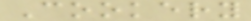Cookery
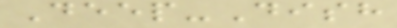Deep-Dish
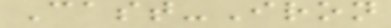Cast-Iron
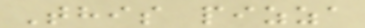This pizza
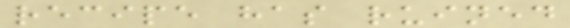recipe has ruined
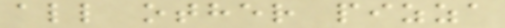all other pizza
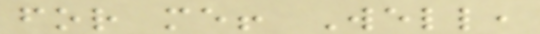for me! Well,
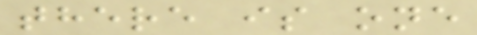there is one
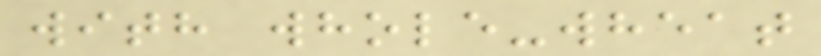with whole-wheat
